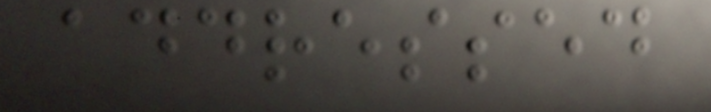addressed
